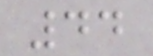44
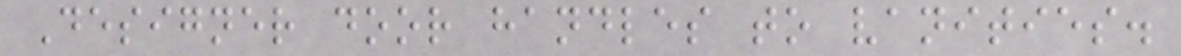Designer door handles to vanities.
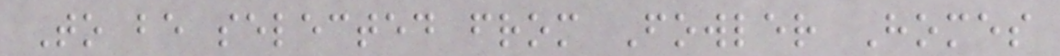To be selected from Fowler Homes
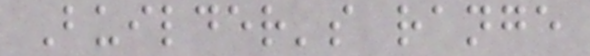Builder's range
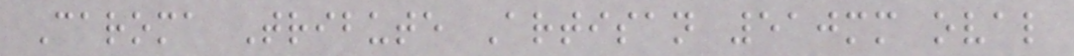Caroma Tribute Artisan 510mm oval
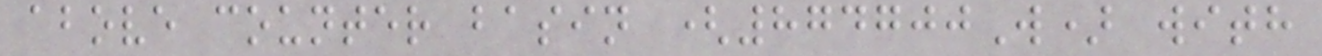above counter basin (874700W) with
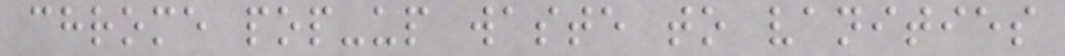chrome pop-up waste to vanities
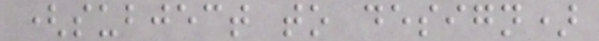(subject to design)
